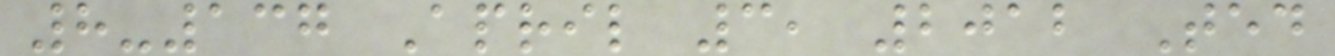8-137 April 3, 2012 Ted
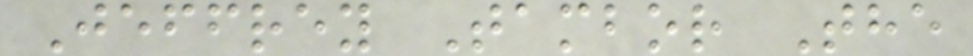Jeffrey Tambor The
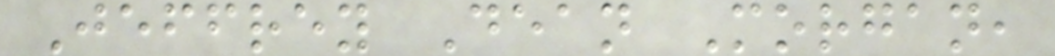Jeffrey Dean Morgan,
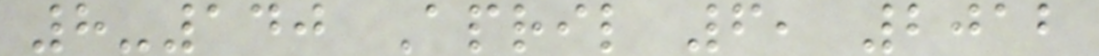8-140 April 6, 2012
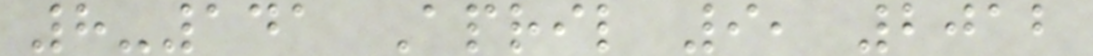8-141 April 9, 2012
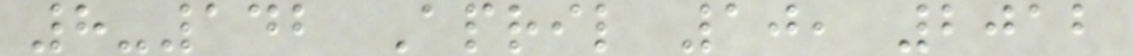8-142 April 10, 2012
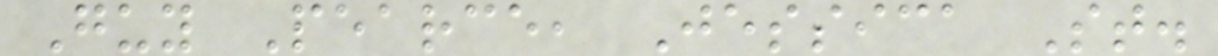Guy Pearce, Jessica St.
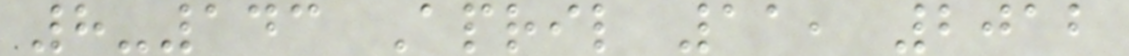8-143 April 11, 2012
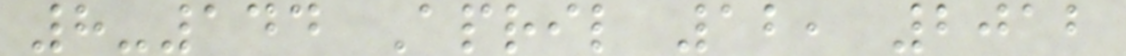8-144 April 12, 2012
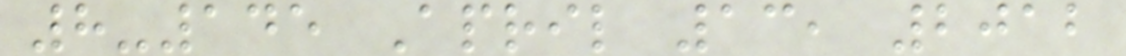8-145 April 13, 2012
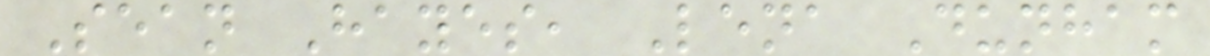Sean Hayes, Lena Dunham
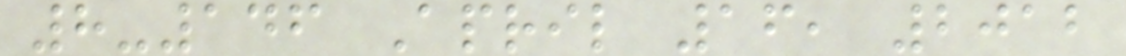8-146 April 16, 2012
